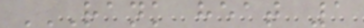RANK HEAT 1
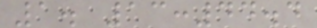1. 13:44.4
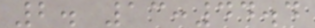2. 13:44.4
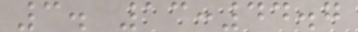3. 13:44.7
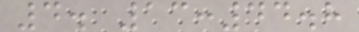4. 13:44.8
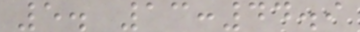5. 13:44.9
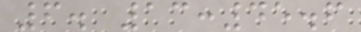6. 13:45.6
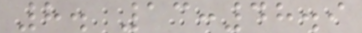8. 13:48.9
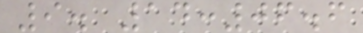9. 14:06.6
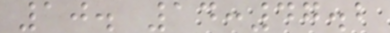10. 14:47.2
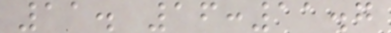11. 16:11.7
